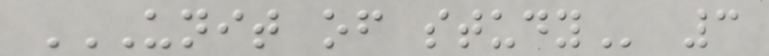UNIT OF STUDY 3
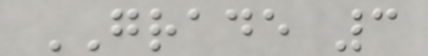GRADE 3
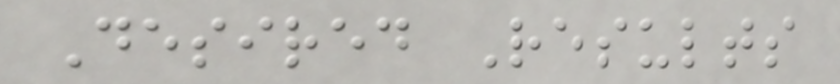Desired Results
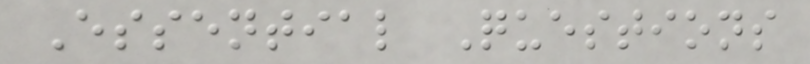Essential Questions
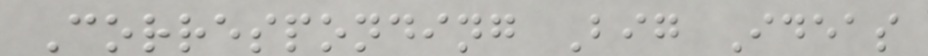Corresponding Big Ideas
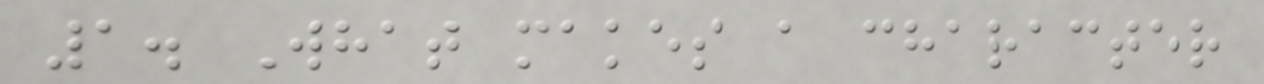1. What makes a character
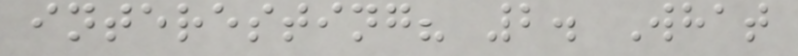interesting? 2. What
